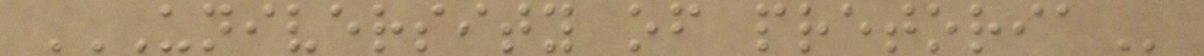UNIVERSITY OF PRETORIA
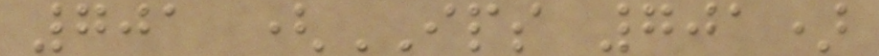701 (IPS 701)
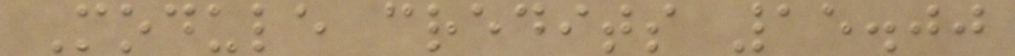Module credits 15.00
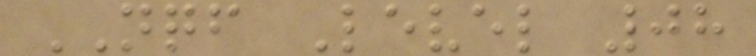NQF Level 08
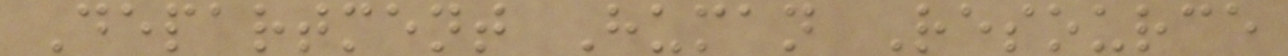Department Human Resource
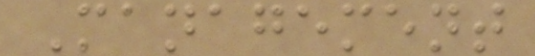Management
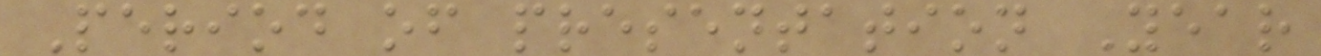Period of presentation Year
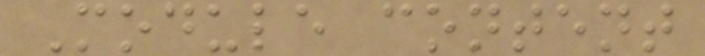Module content
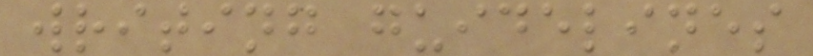writing guidelines
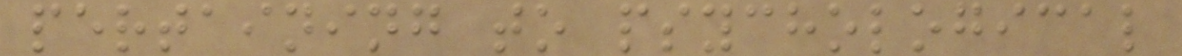pertaining to psychological
